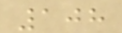108
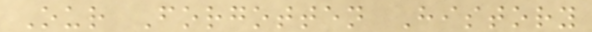Our Forgotten History
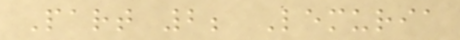Part 2; Lemuria
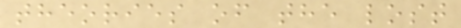theories of the lost
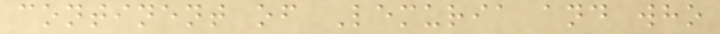continent of Lemuria and who
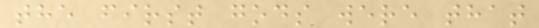the first gods were that
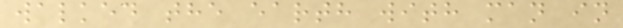walked the earth with man in
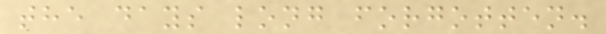the days long forgotten.
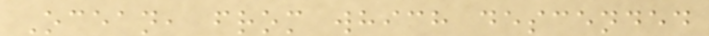Ocean, from which descended
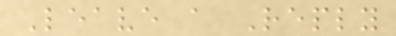Leave a Reply
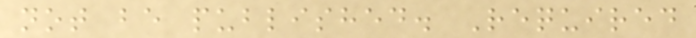not be published. Required
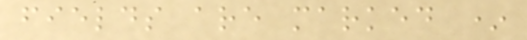fields are marked *
